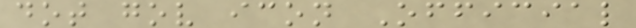dot gov icon Official
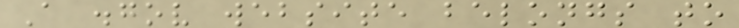A .gov website belongs to
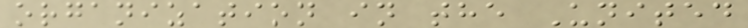organization in the United
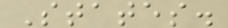States.
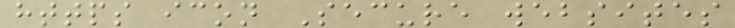https icon Secure websites
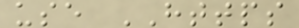use HTTPS
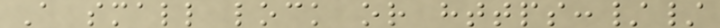A small lock or https://
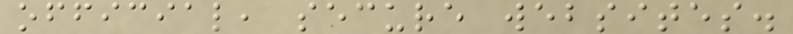official, secure websites.
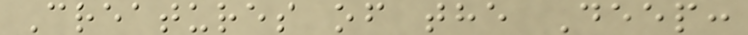Creatures of the Deep:
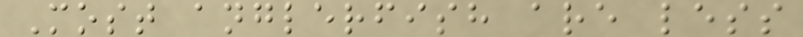Most anglerfish are less
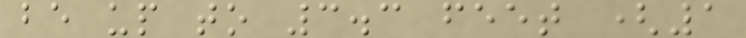be up to 3.3 feet (1
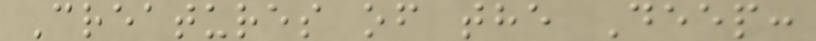Creatures of the Deep:
